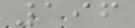196
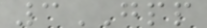3GPP
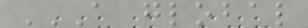A GLOBAL
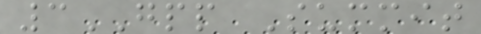3GPP Summit
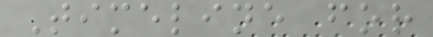Timeline for
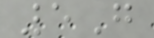5G
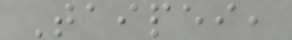Taipei,
